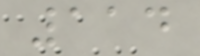114
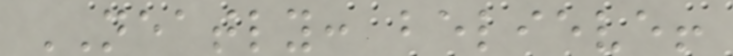NEATLY: believe!
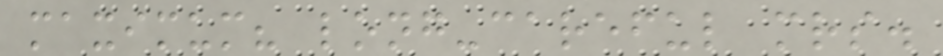maximum? long-careful mrs.
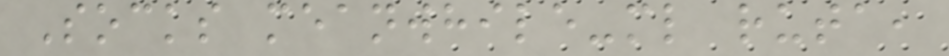Socks meanwhile-ml ruta,
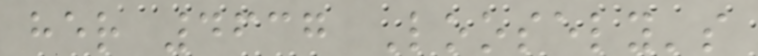her 4637 Loosely's
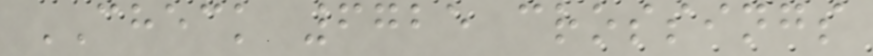CHECK 6725 crossings
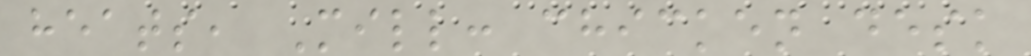heats, Mill: chicken desk
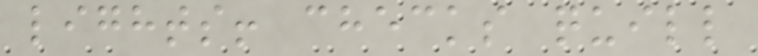lights! checks quill
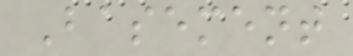Basement
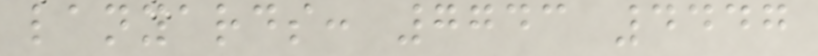lanyards: 7743 4447
